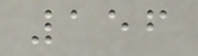156
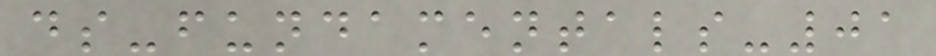ds-fundamentals-01
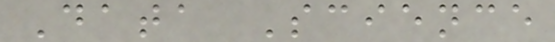Data Science
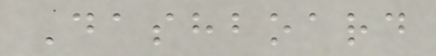Dashboard
